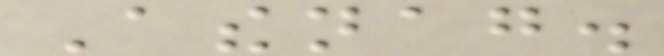Athenag.
